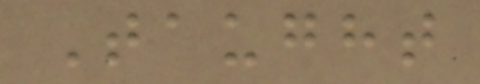Taught
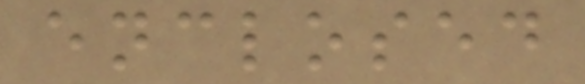enclosed
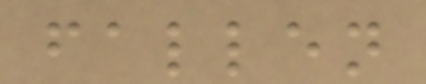fallen
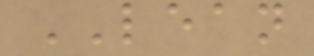LEAN
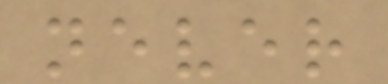never
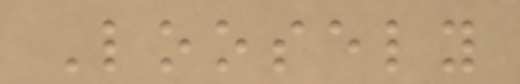Loosely
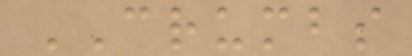CRUMBS
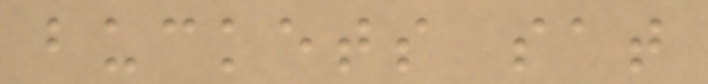buckets sat
